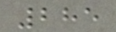285
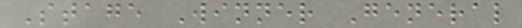Stage Winner General
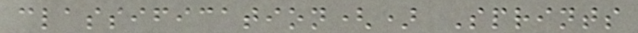classification() Sprints
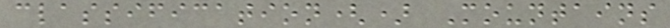classification() Mountains
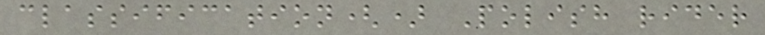classification() Polish rider
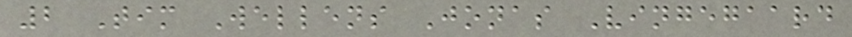2 Tim Wellens Jonas Vingegaard
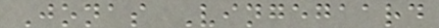Jonas Vingegaard
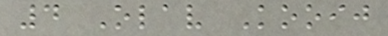4 Olav Kooij
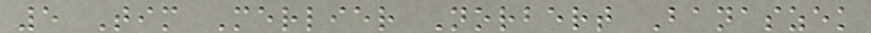5 Tim Merlier Norbert Banaszek
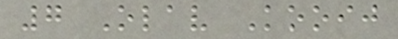7 Olav Kooij
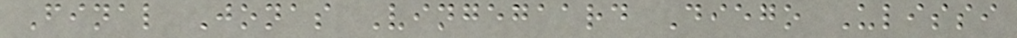Final Jonas Vingegaard Diego Ulissi
